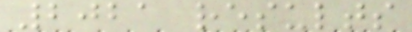2021 results
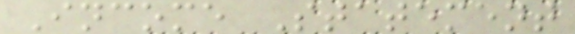Income Statement
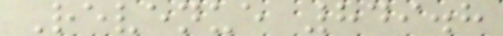Revenue 849.8
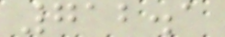712.1
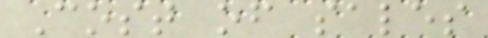Cost of sales
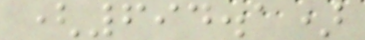(694.1)
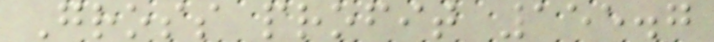Gross profit 155.7
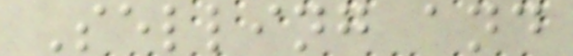Selling and
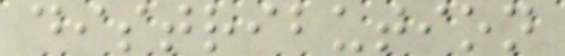distribution
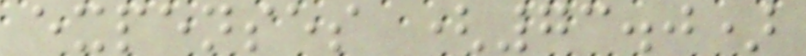expenses (73.0)
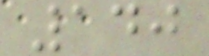140
